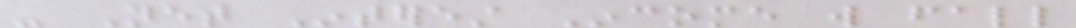- Net Interest Income will fall
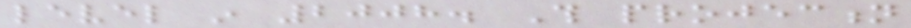level in 2008. This projection
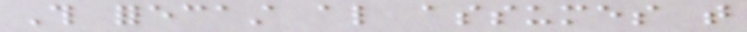This forecast also assumes that
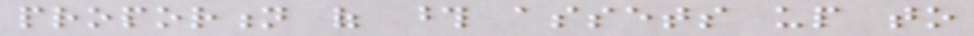proportion of those assets up to
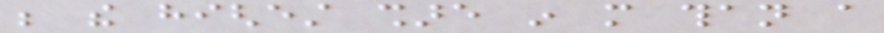be the highest share in more than a
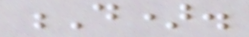D).
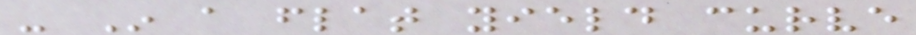- In a flat yield curve
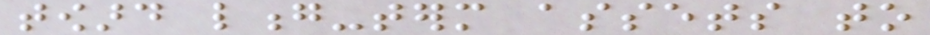toward long-term assets to
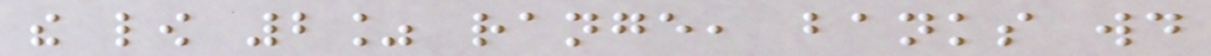the low 2% range, banks would
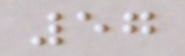57
